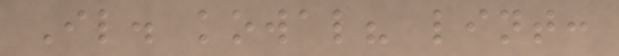Il. kowal? lint:
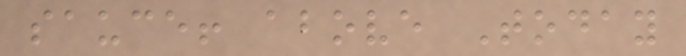sauce! above Today
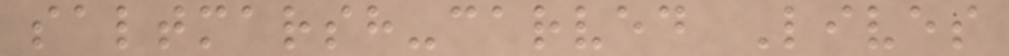saltmarsh-carved Lives
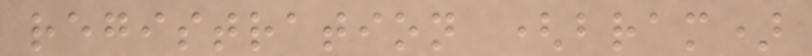registration (bram)
